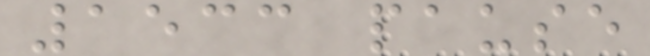1533 pause
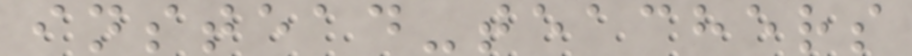instead-teachers
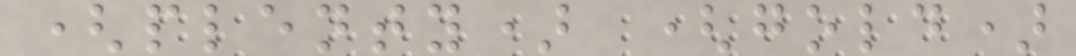(plenty) (gold)
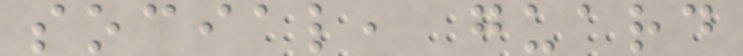social, guard
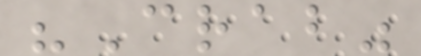"Crab"
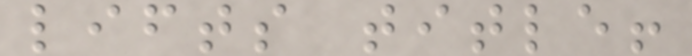lifts title!
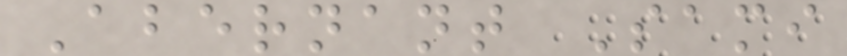Abernant Sami
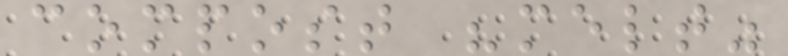compost "melt"
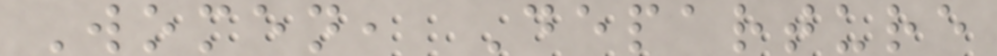Women, Departure
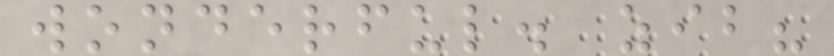wonderful. zib?
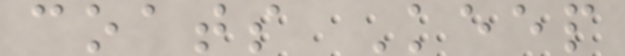coats Keep
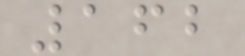162
